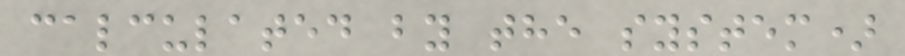calculated by the system)
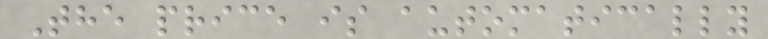The price is automatically
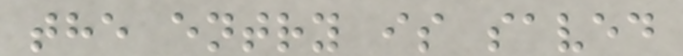the entry is saved
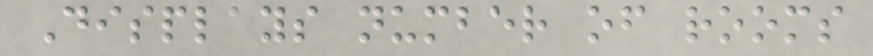Displays number of rooms
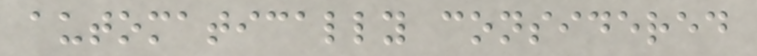automatically considered
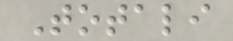Totali
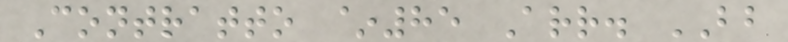Contratto ~85 Arr. BB
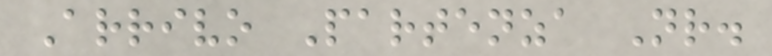Arrivo Partenza Nr.
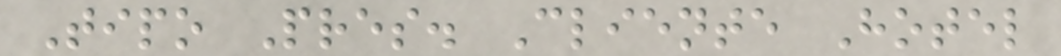Tipo Pres. Cliente Hotel
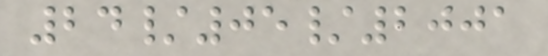24/05/2001
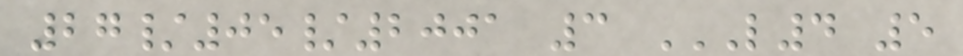27/05/2001 3 L4 5
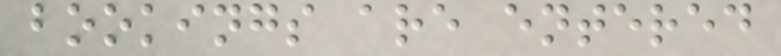bookings are entered
